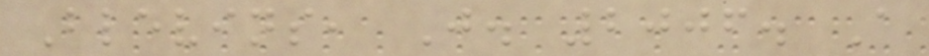Blevins, J. 2006. A
